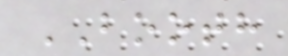BOOTH
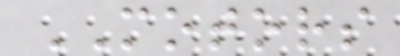MOTORS
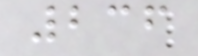236
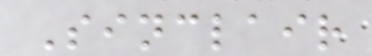Sinclair
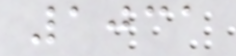1031
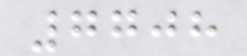7708
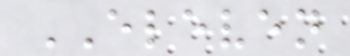ELEVEN
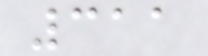311
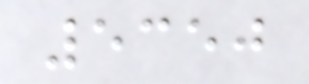5350
